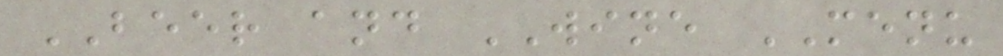BEER and WINE MENU
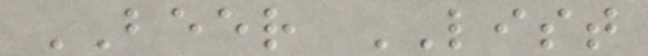BEER LIST
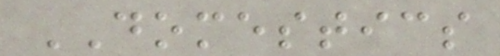DOMESTICS
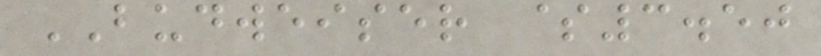BUDWEISER $3.50
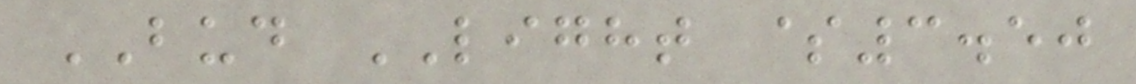BUD LIGHT $3.50
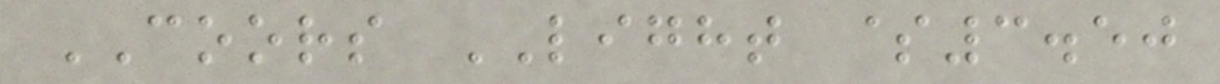COORS LIGHT $3.50
